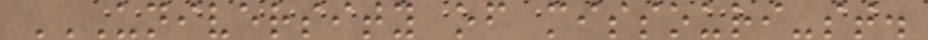UNIVERSITY OF MISSOURI-ST.
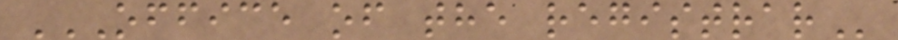OFFICE OF THE REGISTRAR
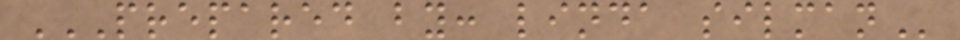PREPARED BY: LINDA SILMAN
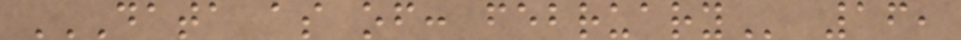DATA AS OF: FEBRUARY 16,
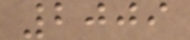2009
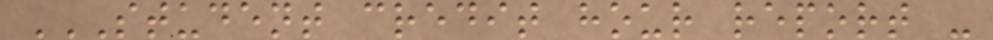STUDENT CREDIT HOUR REPORT -
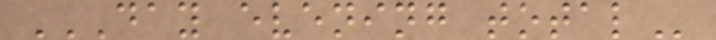DAY EVENING TOTAL
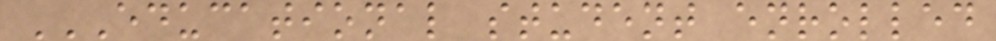EDUCATIONAL STUDENT ENROLLED
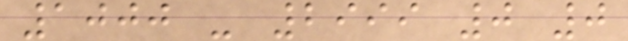1000 - 2999 0 0
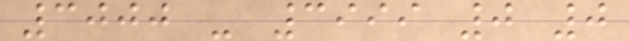3000 - 3999 0 0
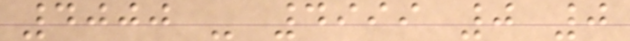4000 - 4999 0 0
